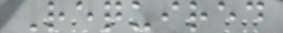Required
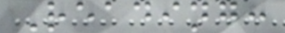Reading:
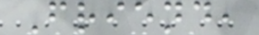Friend,
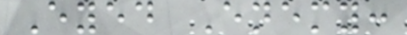Eyed Enemy:
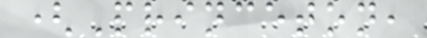(Princeton,
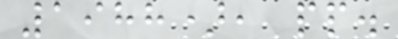1988), pp.
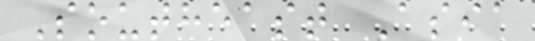Southeast Asia
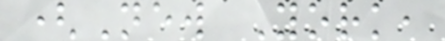(New York,
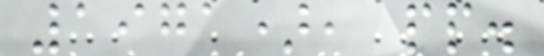1971), pp.
